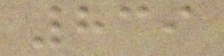839
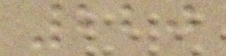220
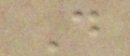D
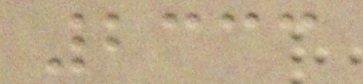2333
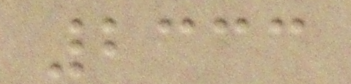2333
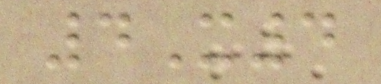4X4
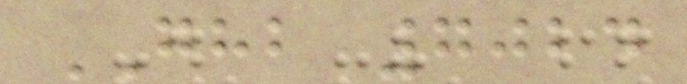GHB 7024
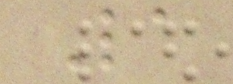La
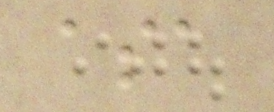asa
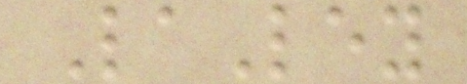LaLey
